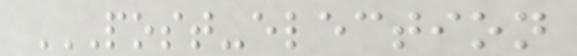POST-ELECTION
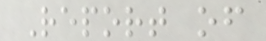Report of
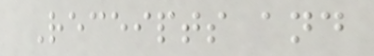Receipts and
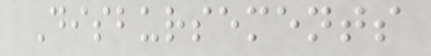Disbursements
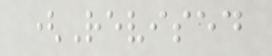(Revised
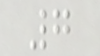7
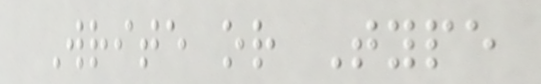Write or Type
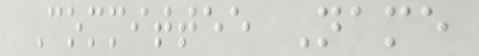Committee Name
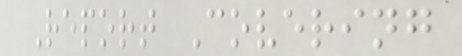Report Covering
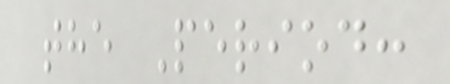the Period:
